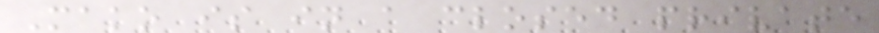Mako is in a closed private
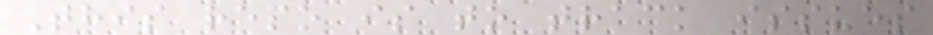This repo is to track issues
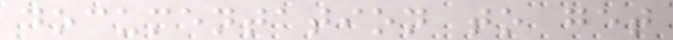documentation to get
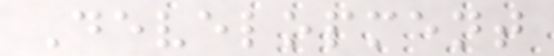Development
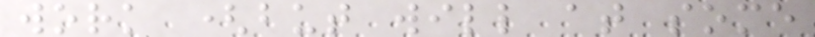work (but will at some
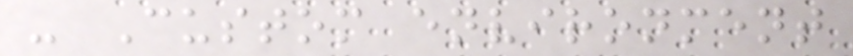- Custom environment
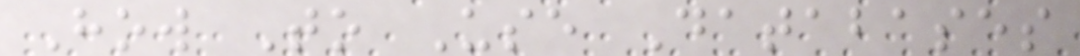How To Use Databases
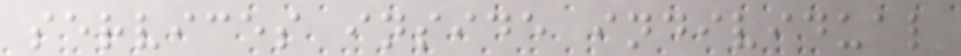services inside individual
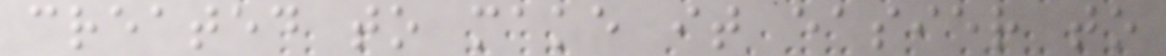created to make it easier to
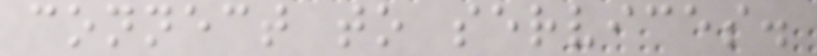connect to services.
